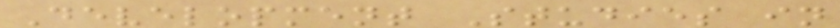Development Studies in
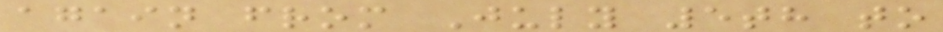again from July 5th to
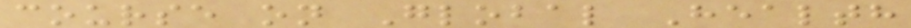course on Global Health
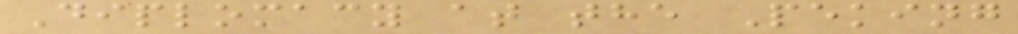Diplomacy at the Peking
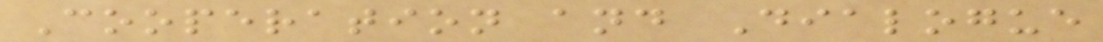Cooperation and Dialogue
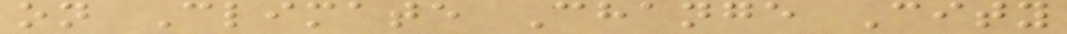on Climate Change City
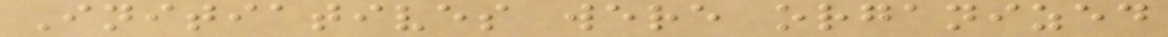Initiatives were organized
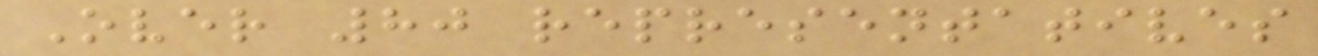Over 80 representatives
